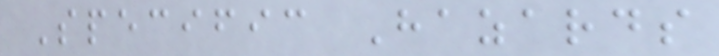Specific Hazards
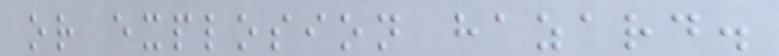or explosion hazard.
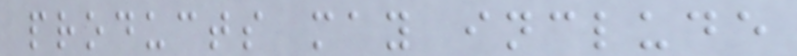products may include
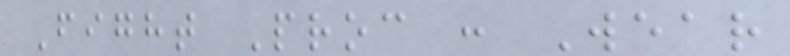Fight Proc : Wear
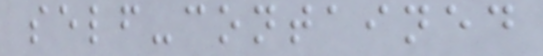self-contained
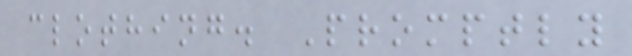clothing. Promptly
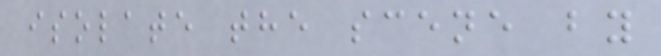isolate the scene by
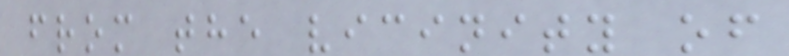from the vicinity of
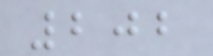202
